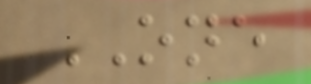ONE
